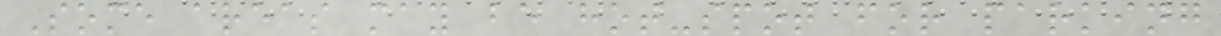Some areas may be hot-spot for parking
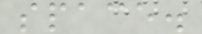space.
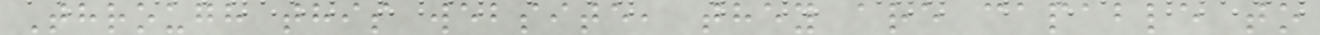Through this website, they are capable to
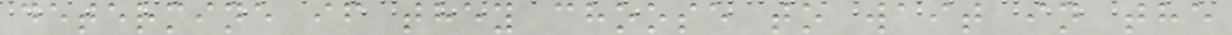determine if they choose to wait in the
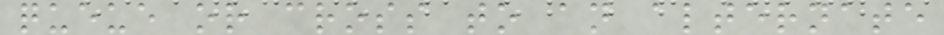queue or cross to an alternate
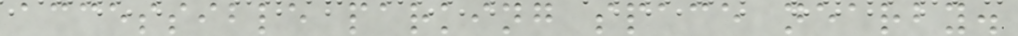accessible parking space nearby.
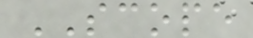SCOPE
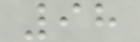98
